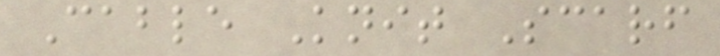Cable Knit Scarf
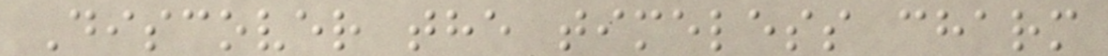Discover the timeless charm
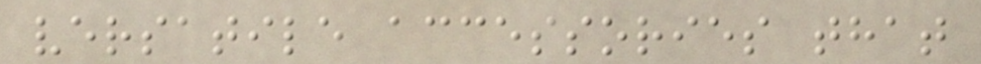versatile accessories that
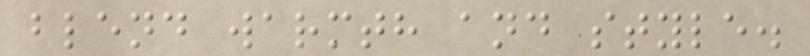blend warmth and style.
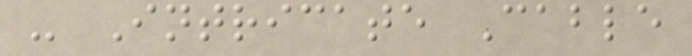- Intricate Cable
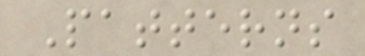Patterns
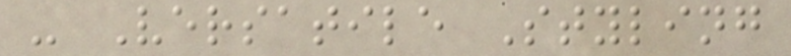- Versatile Styling
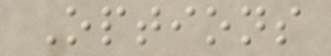Options
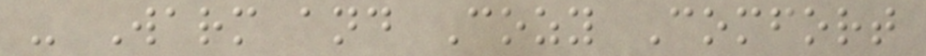- Warm and Cozy Comfort
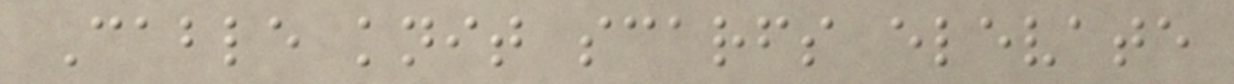Cable knit scarfs elevate
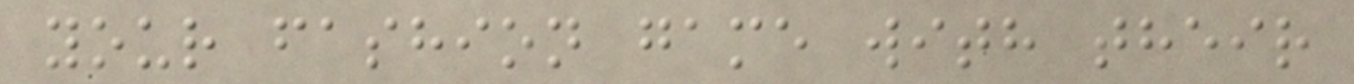your fashion game with their
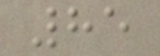85
